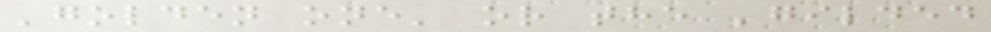'golden one' or the 'gilded
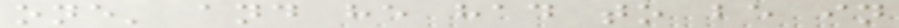one' and he had to be in
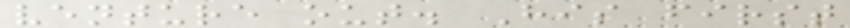venture out. His first
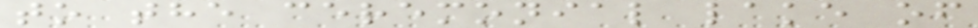to the ceremonial lake of
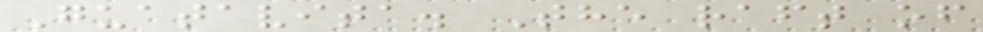Guatavita. The raft of
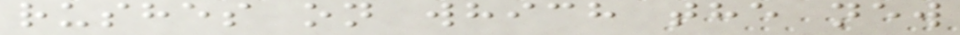rushes on which the new
